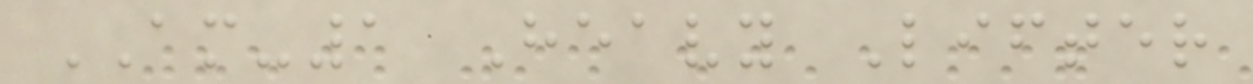AM-1 Heavy Lifter
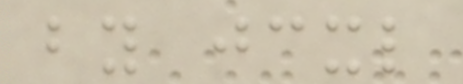by jcxl
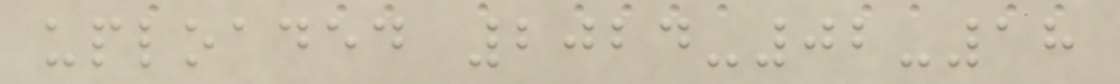uploaded 2024-02-18
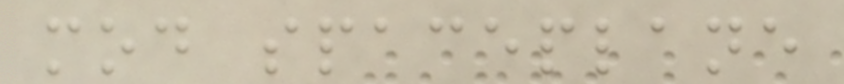mod spaceplane
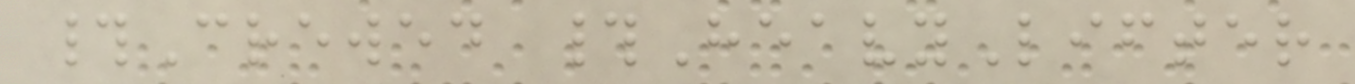#Crewed #HeavyLifter
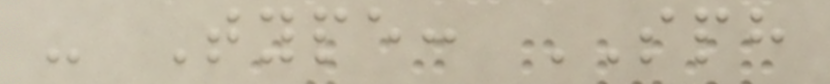- Type: SPH
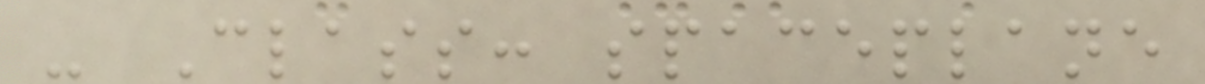- Class: spaceplane
